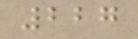227
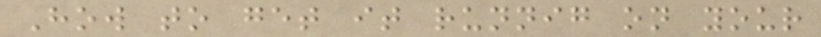How to get it runnig on your
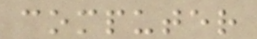computer
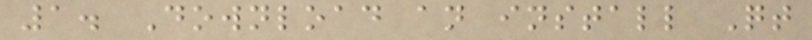1. Download an install Qt
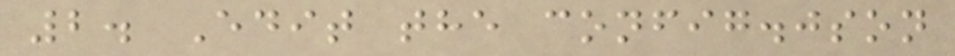2. Edit the config.json
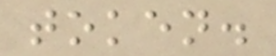token.
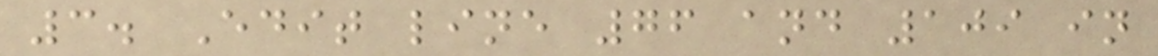3. Edit line 76 and 109 in
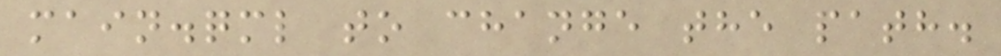main.qml to change the path.
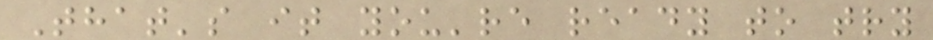That's it you're ready to try
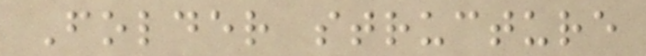Folder structure
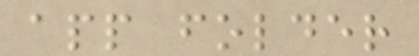app folder
